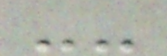--
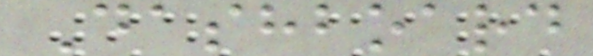Dashboard
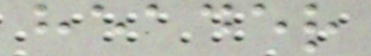header
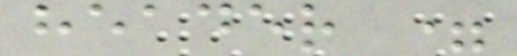header =
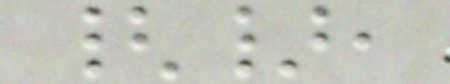{},
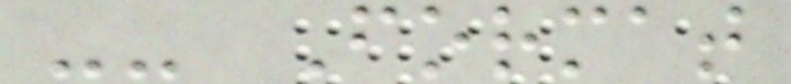-- Format
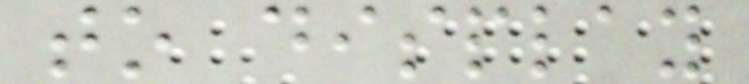to display
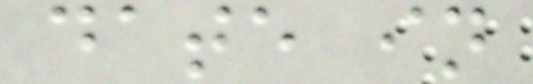date in
